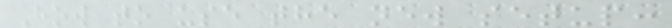How to use the new setup:
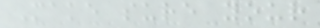Make sure your
